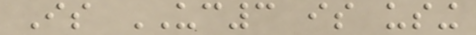Is UC3 is using
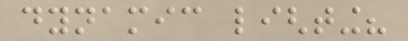dynamic lighting?
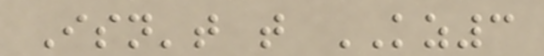Isn't that KZ3
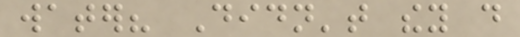water? Didn't they do
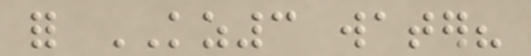for KZ3 water?
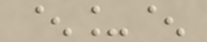^_^
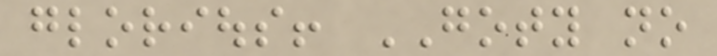glorious! GOTY no
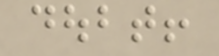doubt!
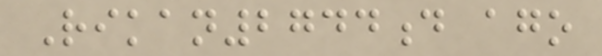Rikan2744d ago
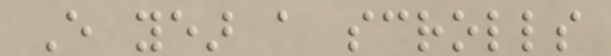Every year a scrolls
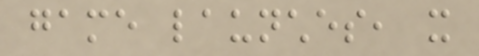game launches, it
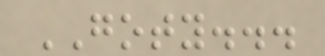GOTY...
